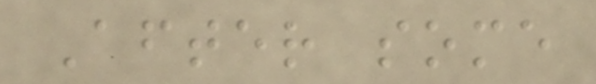After some
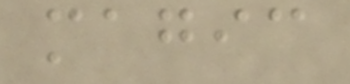magic
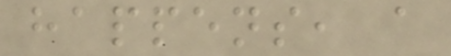happens, a
